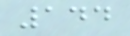144
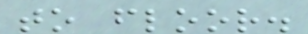to floor.
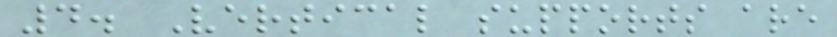4. Vertical supports are
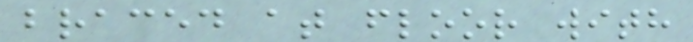braced at floor with
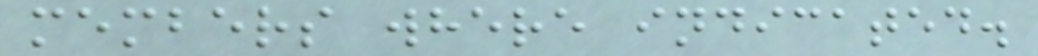members where indicated.
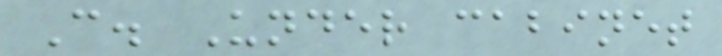C. Under cabinet
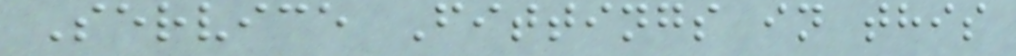Service Fittings in this
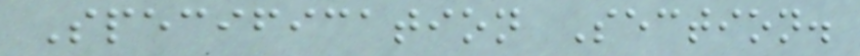Specification Section.
